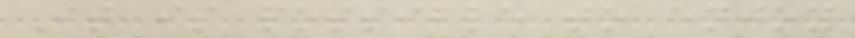It is possible to enjoy
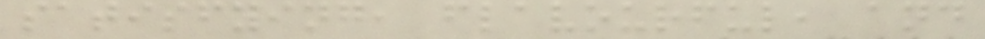satisfying, flavourful, and
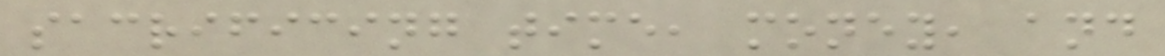sacrificing time, money, and
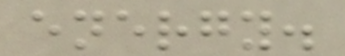energy.
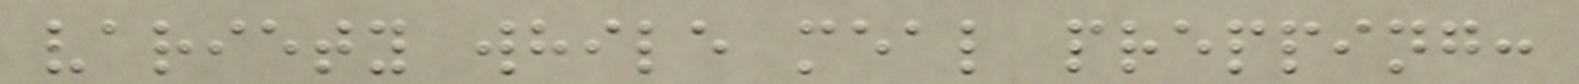variety while meal prepping:
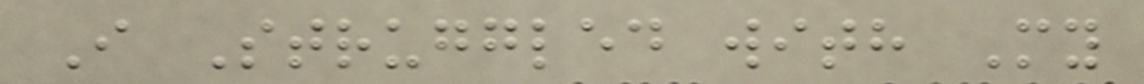I Struggled with My
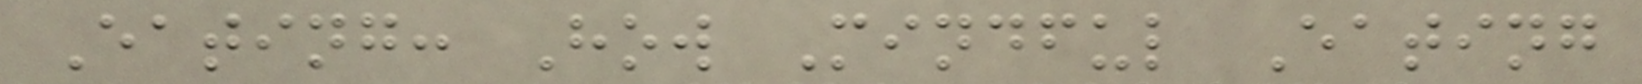Eating: How Mindful Eating
